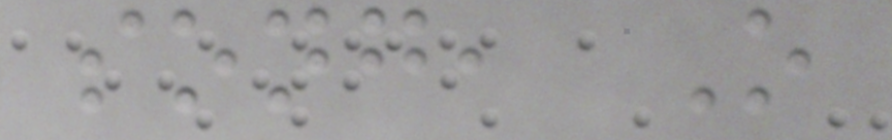song, O
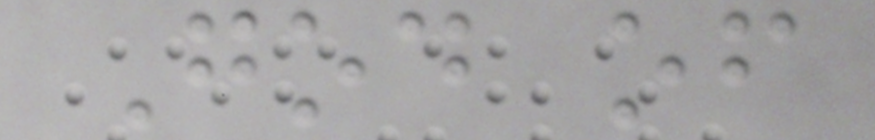God of
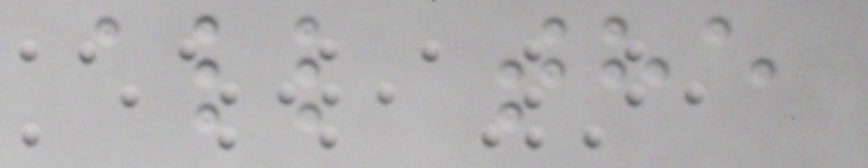all the
